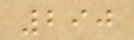290
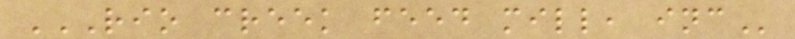RIO CREEK FEED MILL, INC
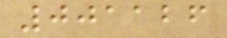001126
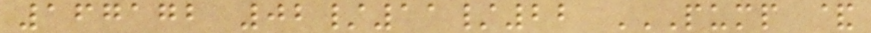167172 02/11/22 PUMP &
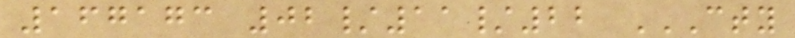167173 02/11/22 CTY
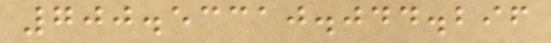700.53310.044.296
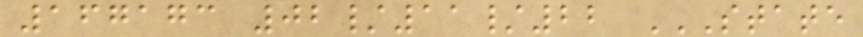167173 02/11/22 STATE
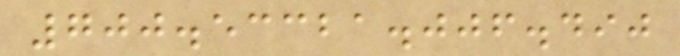700.53321.006.490
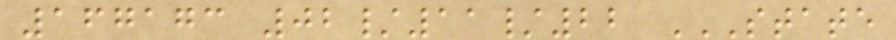167173 02/11/22 STATE
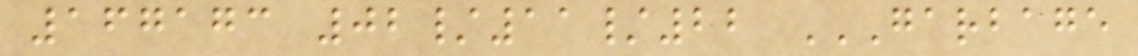167173 02/11/22 GARBAGE
